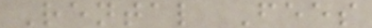Rental Fees
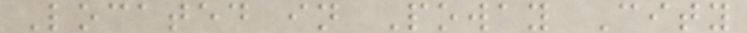Located in Poway City
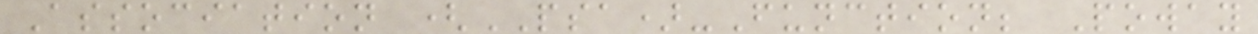Association (PSA)-Function; Poway
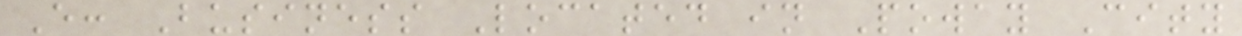E: Business Located in Poway City
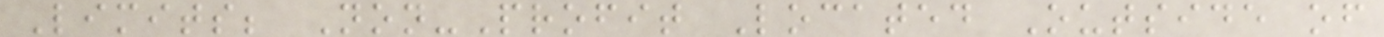Limits; Non-Profit Located Outside of
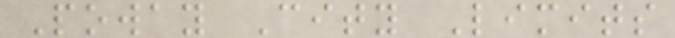Poway City Limits
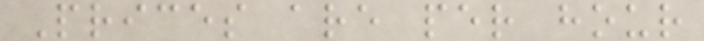Prices are per hour
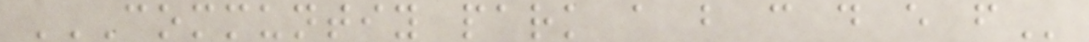COMMUNTIY PARK A B C D E F
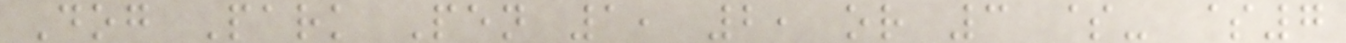Dog Park Pen 1, 2, or 3 $- $7
